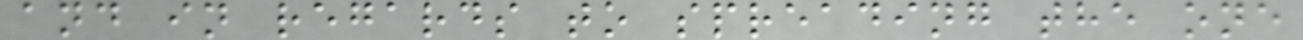and in regards to spreading the one
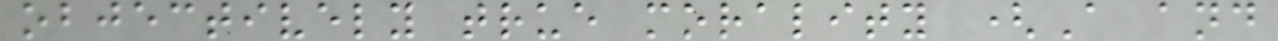objectively true morality (A and
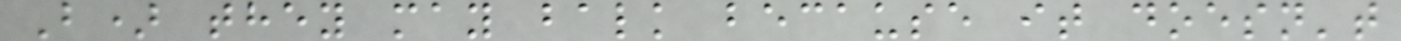B) they may balk because it doesn't
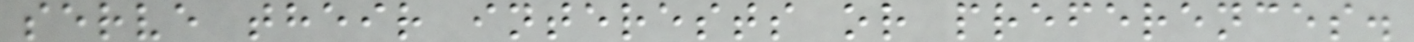serve their interests or preferences.
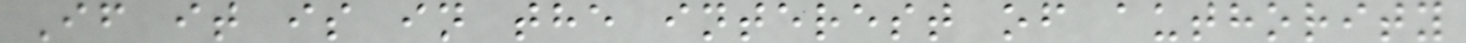If it is in the interest of authority
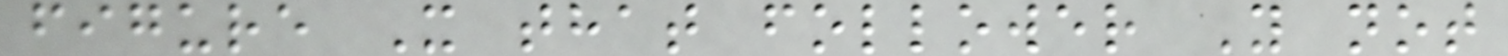figure X that follower Y not
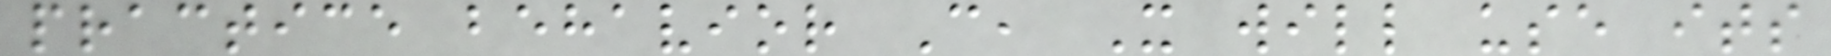practice behavior C, X will use its
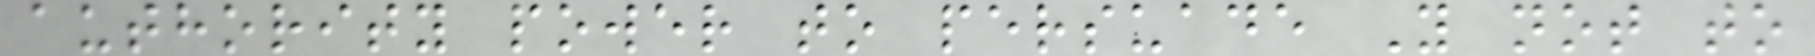authority power to persuade Y not to
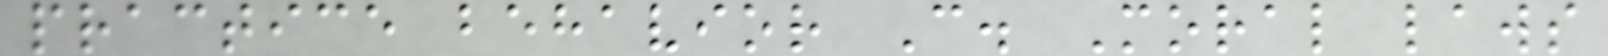practice behavior C. Moral laws
